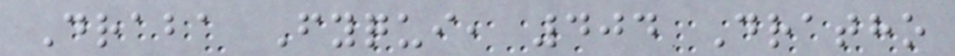Draba Fyqui, 404 Dratho
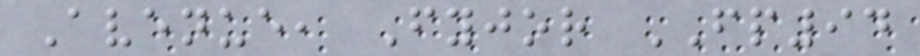Avenue, Fyjor FP94
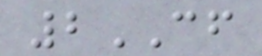2CF
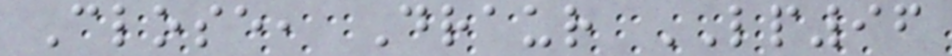Close, Draur LP96
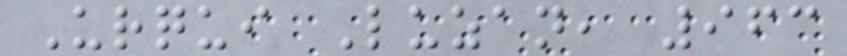Urqui Luzan, 963
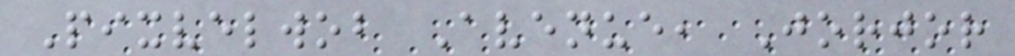Pixvelwob Avenue, Jorjor
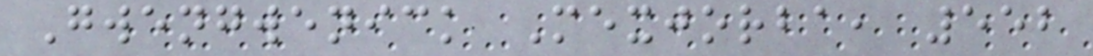Gwengwenick Mexjorba, 552
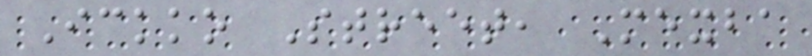Ickko Street, Mexba
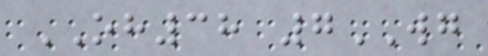OH38 7WG
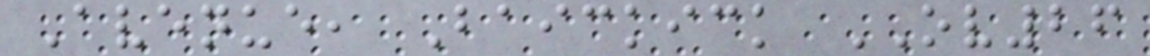Avenue, Baickick OV26
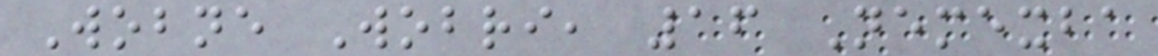Wobne Wobri, 16 Nemexba
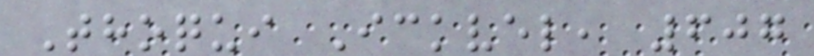Thoqui Ickvel, 607
